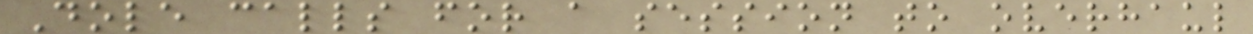Dole calls for a session to overhaul
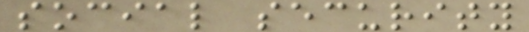social security
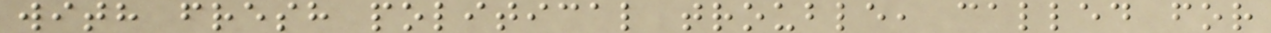with fresh political trouble, called for
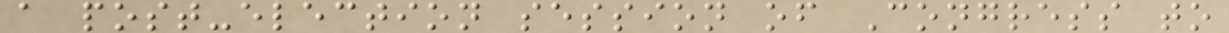a post-election session of Congress to
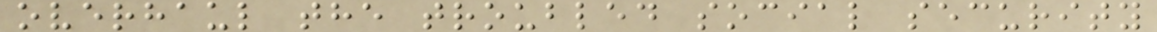overhaul the troubled social security
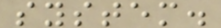system.
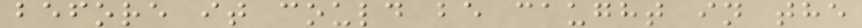before it could be caught in the
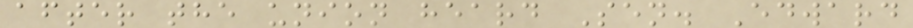after the union heard Sen. Edward
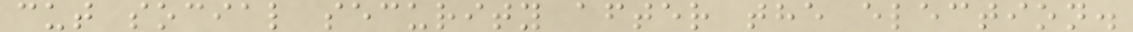cut social security after the election.
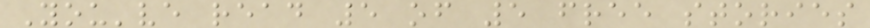You've read 5 of 5 free stories
